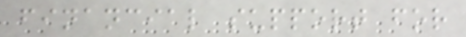financial support for
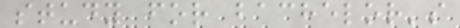study for bachelor's
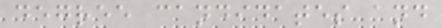degree candidates and
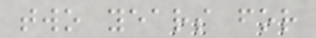two years for
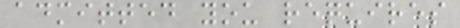admitted you requires
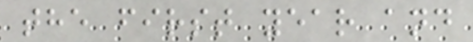the first year and
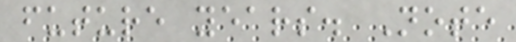future years. Note
